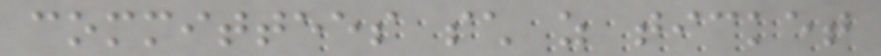committees such as ticket
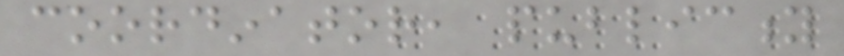coordinator, publicity
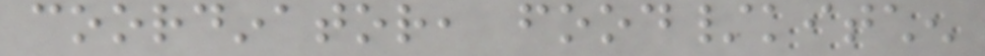coordinator, food/kitchen
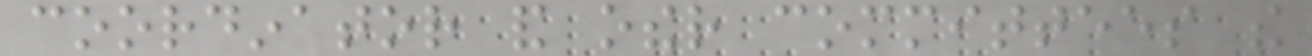coordinator and other committees the
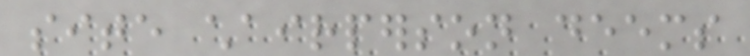site chairperson deems
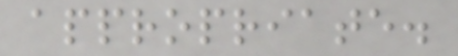appropriate.
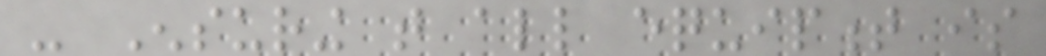- Ensuring that all equipment is
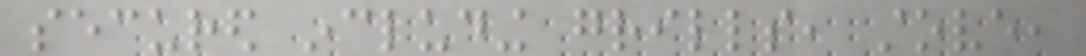secured including grills, stove,
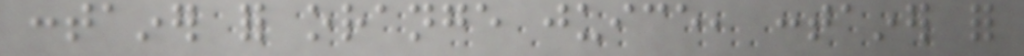container for orange juice, container for
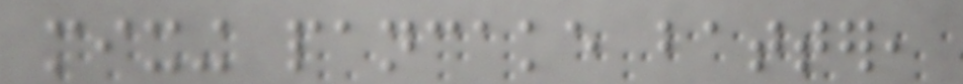mixing pancake batter,
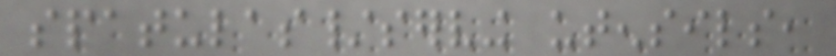spatulas/serving utensils,
